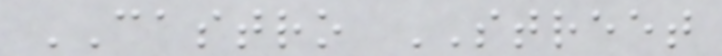CASTRO STREET
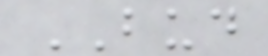BUD
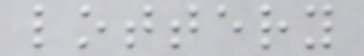lottery
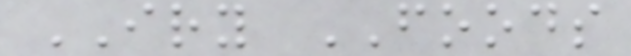IRY FOODS
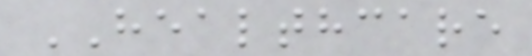HEALTHCARE
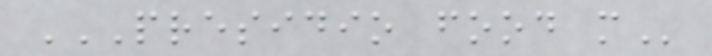PRESIDIO FOOD M
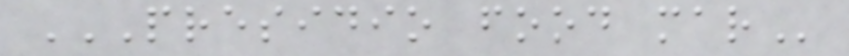PRESIDIO FOOD MAR
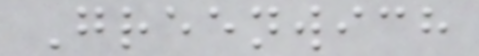Greenwich
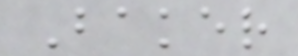Baker
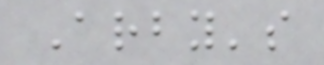Arby's
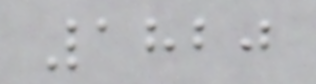1820
